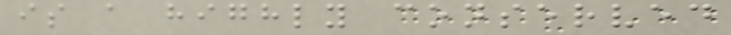is a highly conserved
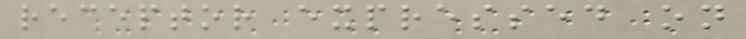receptor expressed on
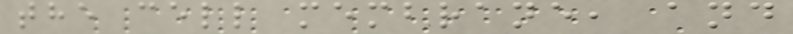the cell membrane, and
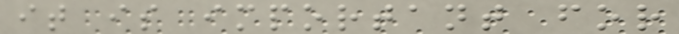it is important for
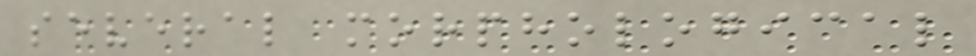several morphological
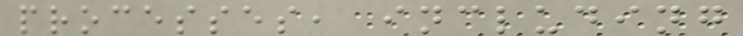processes, including
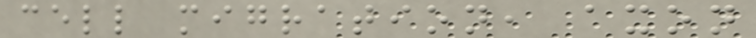cell migration, axon
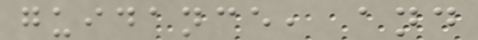guidance, and
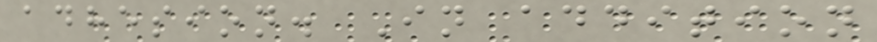adhesion. In addition
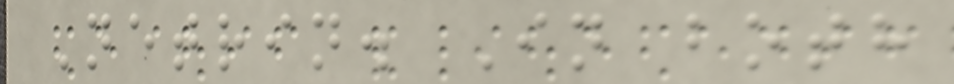Netrin. In both
